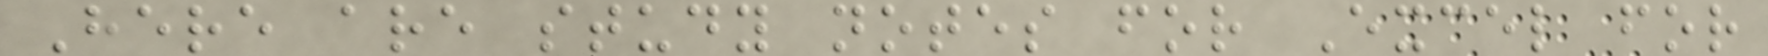Here are study notes for Excel for
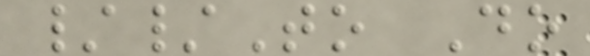//To Do
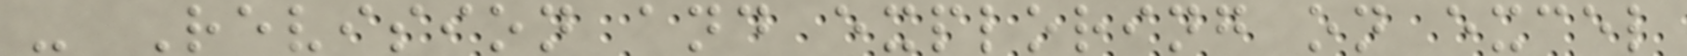- Revision and exploring on excel
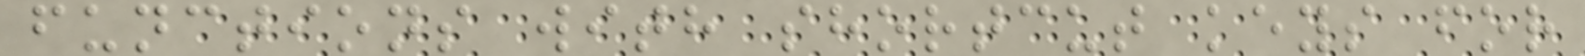functions with shortcut keys for
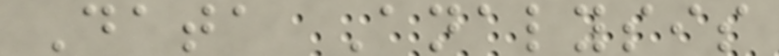Data Analysis
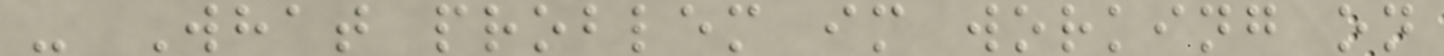- What problem im working on
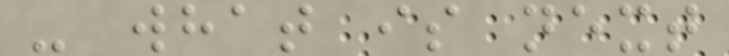- what is next
